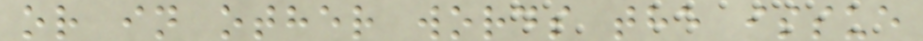or in other words the issue
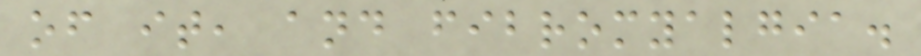of it, and fibromyalgia.
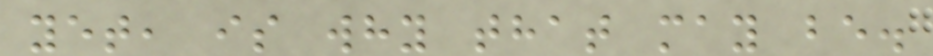yet, is why that may be.
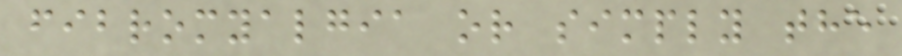fibromyalgia or simply the
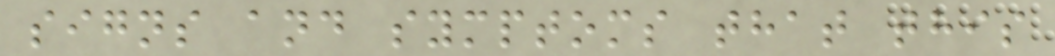signs and symptoms that this
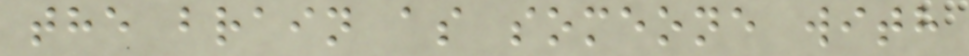the brain as someone with
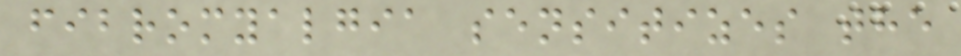fibromyalgia sensitizes the
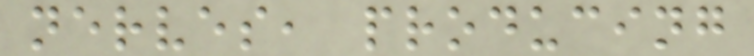nerves, producing
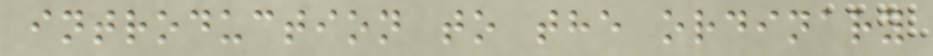introduction to the ordinary
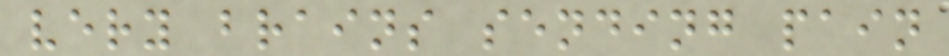very brains sending pain
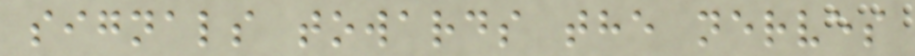signals towards the nerves
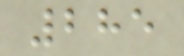285
